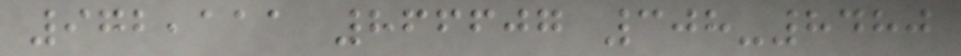972,111 866607 308-8480
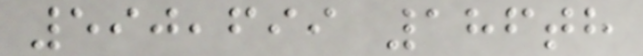590,699 186th
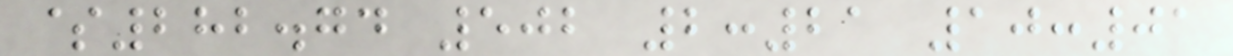$282.74 502 2:21 10:01
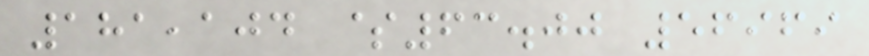181,104 $63.00 56969
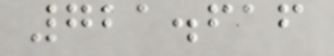721.616
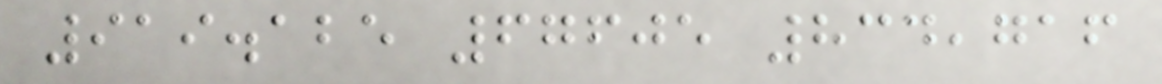919.125 67605 834,716
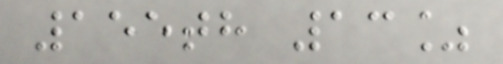155th 13%
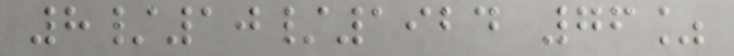8/10/1924 76%
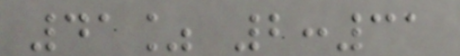41% 2:31
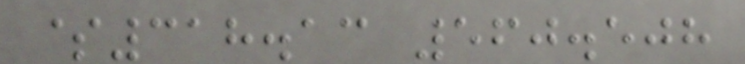$318.13 560.508
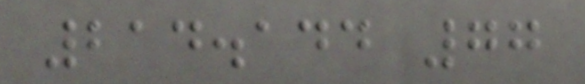214.144 77
